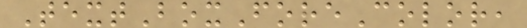TextBoxForeColor,
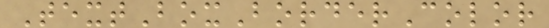TextBoxBorderColor
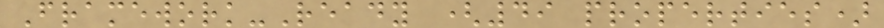Framework-Ready (49 properties)
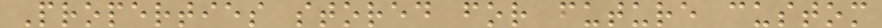Properties stored for future custom
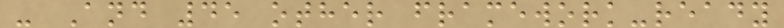- And 45 other framework-ready
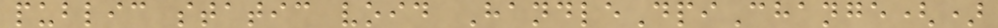public static void HandleDpiChange()
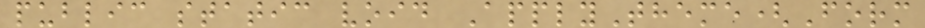public static void ApplyTheme(Form
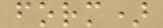form)
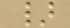}
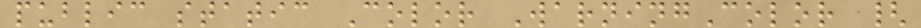public static Color WarningColor {
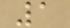1
